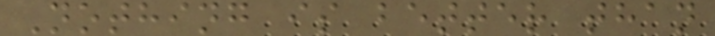Nothing is better than
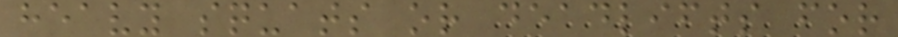heavy squats or deadlifts for
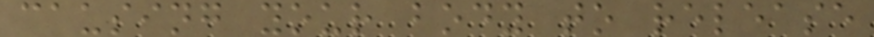causing your body to release
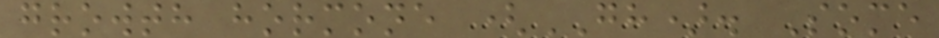growth hormone (GH). Some
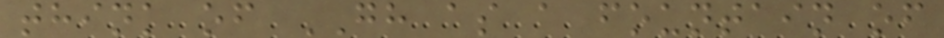think of GH as a fountain of
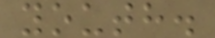youth.
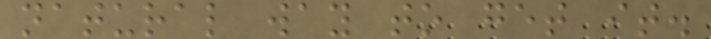natural way to get it.
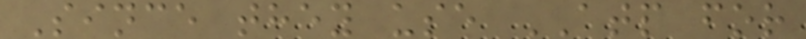Since they use ATP for
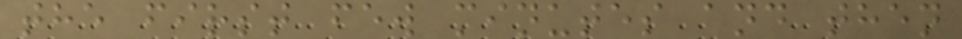the first few minutes and then
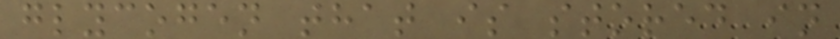glycogen that is stored in
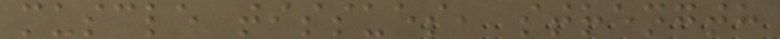muscle tissues, strength
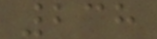238
